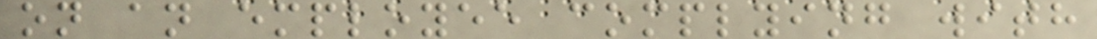on an employee complying with
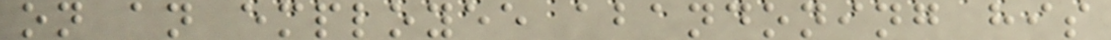on an employee abandoning his
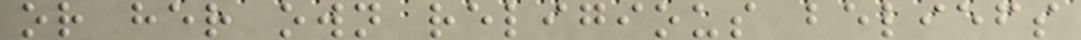or her own religious beliefs
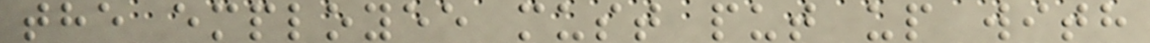the employee must put up with
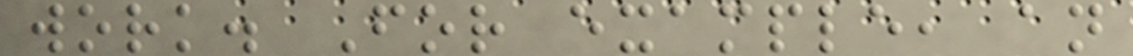work. For example, an
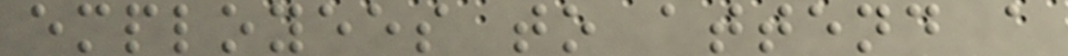employees to attend a
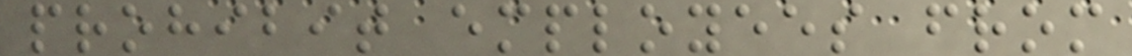prohibit employees from
